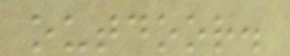outdoor.
